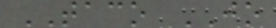TACO JO
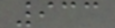933
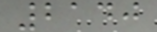2140
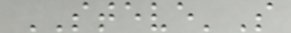STEVE'S
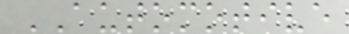AUTOMOTIVE
